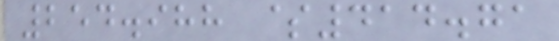254.988 $414.71
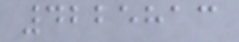4225813
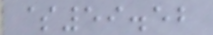$59.52
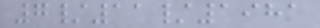7/11/1981
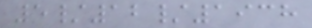5/12/1938
